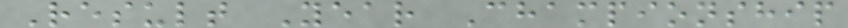Result Year Championship
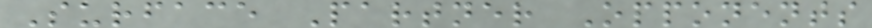Surface Partner Opponents
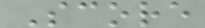Score
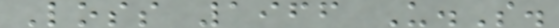Loss 1966 U.S.
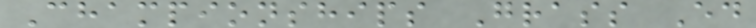Championships Grass Ed
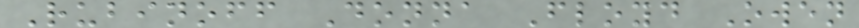Rubinoff Donna Floyd Owen
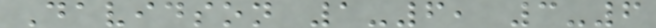Davidson 1-6, 3-6
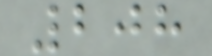208
